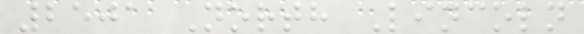2501 North Lincoln
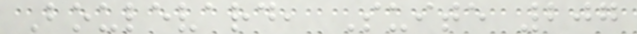Boulevard, Suite 207
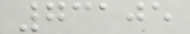73105
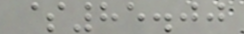$85.00
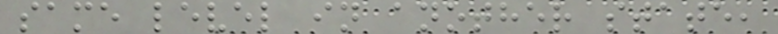same level in another state,
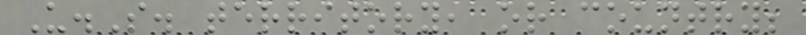U.S. territory, or country;
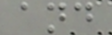and
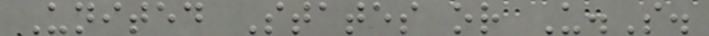United States or U.S.
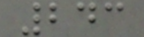243
